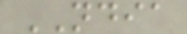NDIA
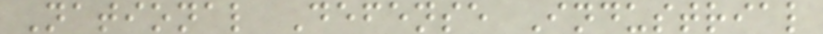National Defense Industrial
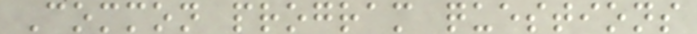Common program questions
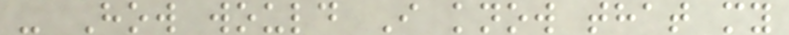- How would I know that my
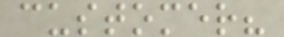customer?
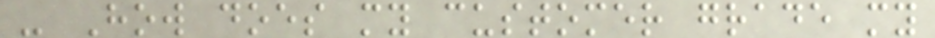- How does my customer grade my
